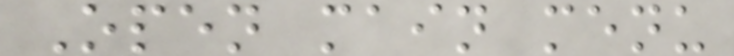Open main menu
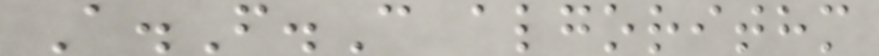A.F.C algorithm
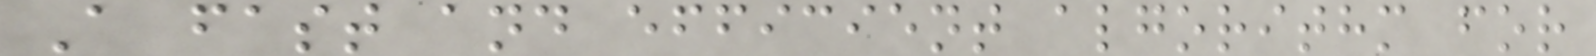A fast and efficient algorithm for
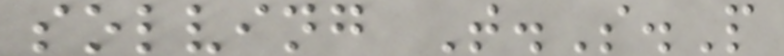solving T.S.P
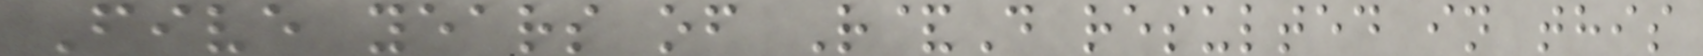Five years of R&D resulted in this
